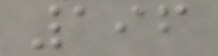196
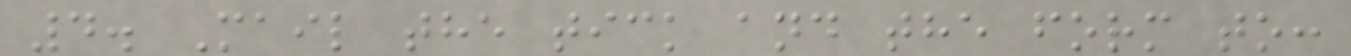4. Mail the tick and the form to:
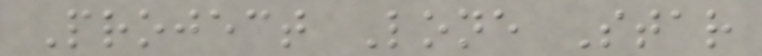Project Lone Star
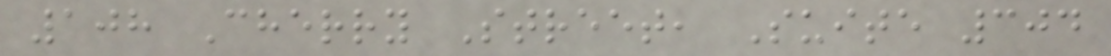108 Cherry Street, Suite 304
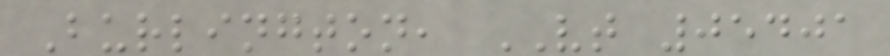Burlington, VT 05401
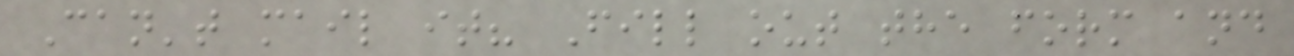Can't mail it? Fill out the form and
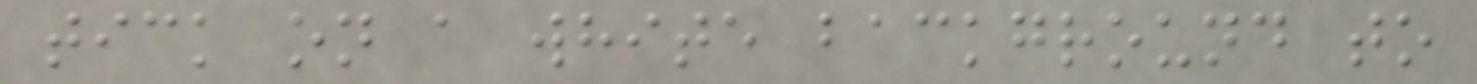tick on a white background to
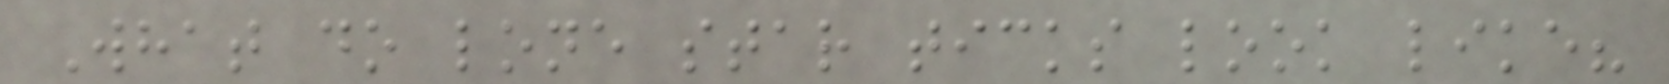What do lone star ticks look like?
